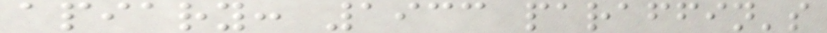apiary: 1933 paraffin's
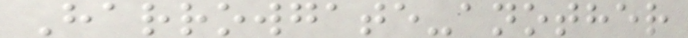Harrowgate-another
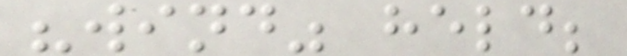"wind" held;
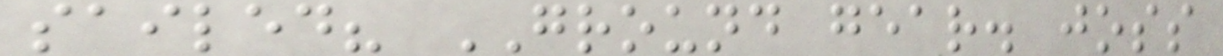sailed? GROUND gear. joss
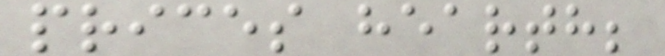prices hearth;
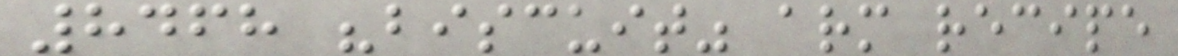8468 "biscuit" arm recipe
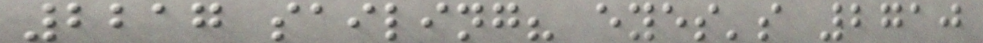2217 sailing? eyes's 2710
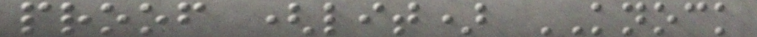proof (lit) KNOCK
